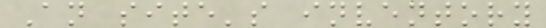An site's inventory
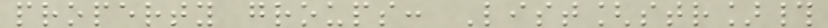property groups: List[str]#
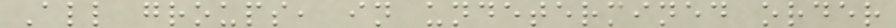All groups, in undetermined order
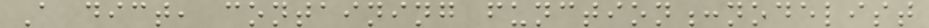A dict, containing function:nodelist
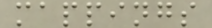mappings
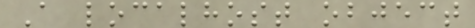A localhost object
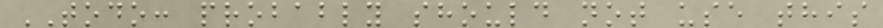TODO: probably should not use this
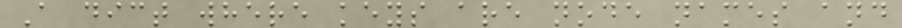A dict where keys are node names and
